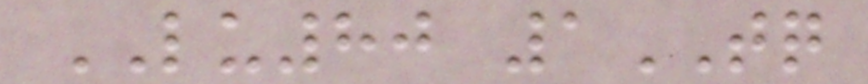LU80 1TQ
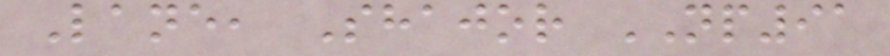Lane, Shajor NP91
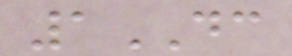1DC
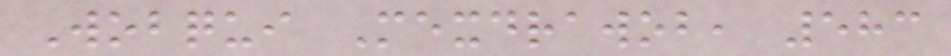Wobqui Mexdrawob, 583
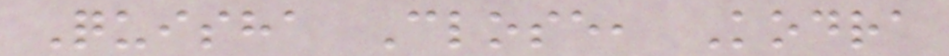Quisha Close, Kodra
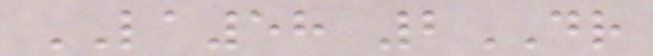LA58 2DR
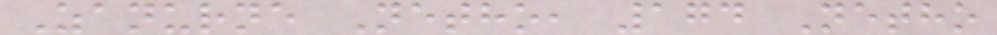Zanurne Netho, 174 Netho
